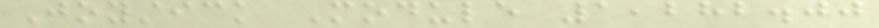Joystick Module 1,282.00
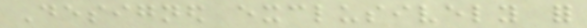Designed exclusively for
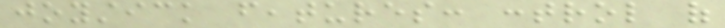joystick features: control of
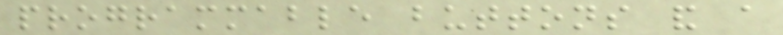programmable buttons and a
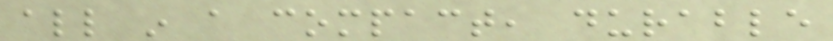all in a compact, durable
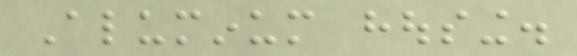Aluminum housing.
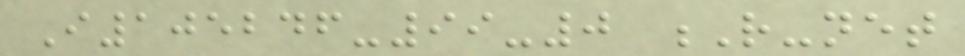I105246-99-0 R-net
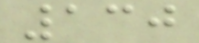130
